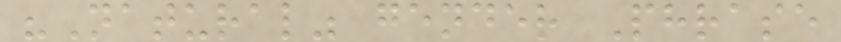"Natural" gender Phrase
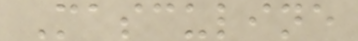Masculine
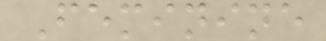Feminine
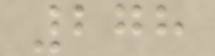278
